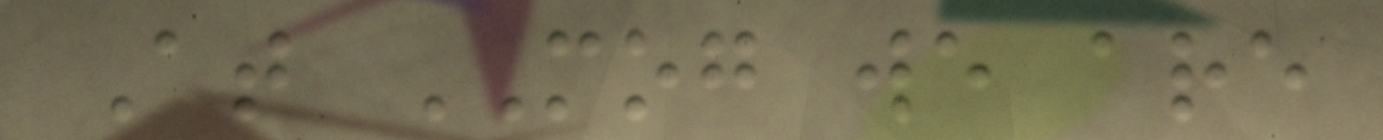At MOG we are
